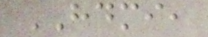HDMI,
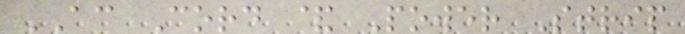AC Cord & Power Strip
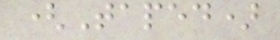(Taped)
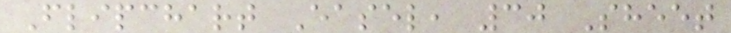Flipchart Easel, 30 Sheet
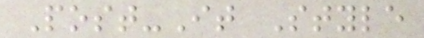Post-It Style
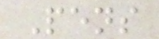Pens
